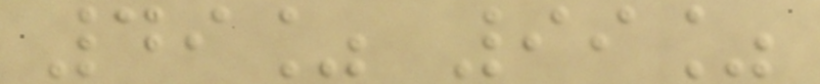49% 99%
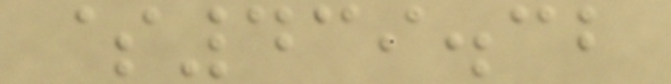$439.32
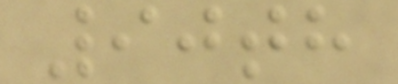90th
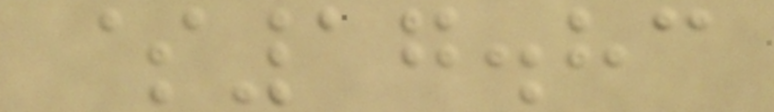$17.83
